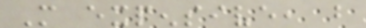More expensive, but
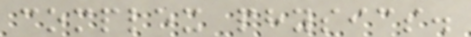complex physics.
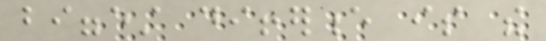biggest difference is the
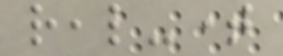real-time
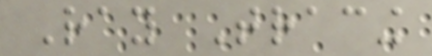Ray Tracing
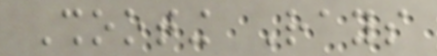Shooting Rays
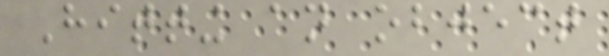Hitting an object
